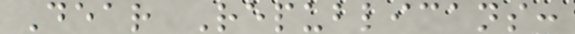Dear Republicans:
